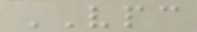VPC
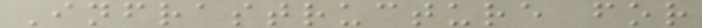Infrastructure for
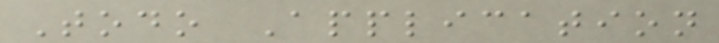Todo Application
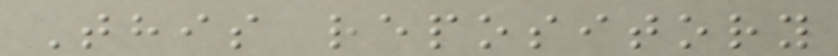This repository
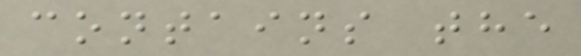contains the
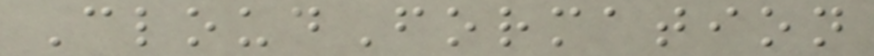CloudFormation
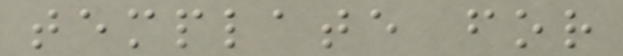template for
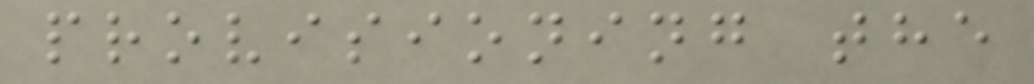provisioning the
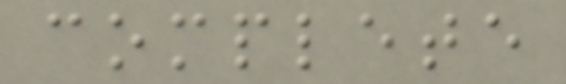complete
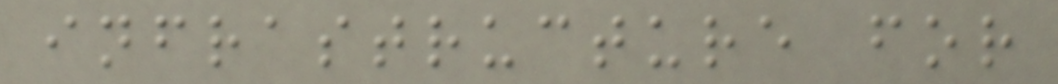infrastructure for
